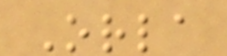Orla
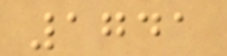1741
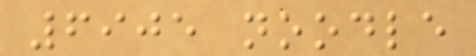6905 noodle
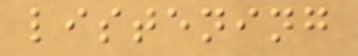listening
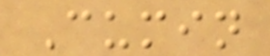Cumin
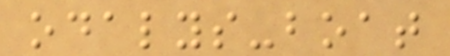odalys-boat
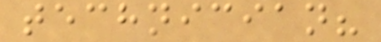technician?
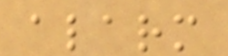alarm
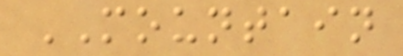MOUNTAIN
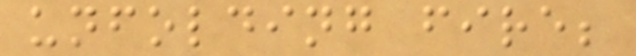unfolding fire;
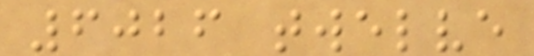6026 twelve
